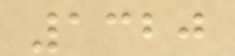1320
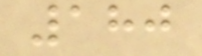180
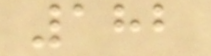182
